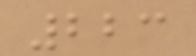223
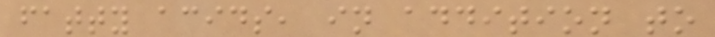fatty acids, in addition to
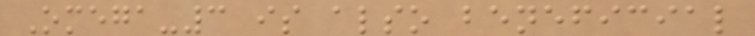Omega-3 is also beneficial
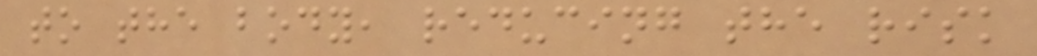to the body, reducing the risk
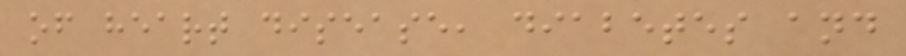of heart disease, diabetes and
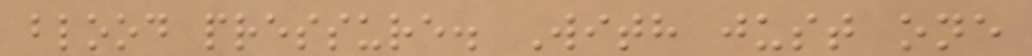blood pressure. With just one
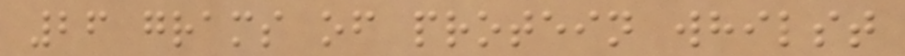26 grams of protein whilst
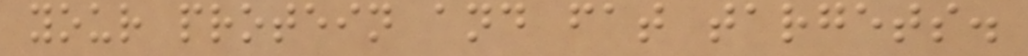your protein and fat targets.
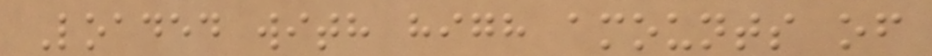Loaded with high amounts of
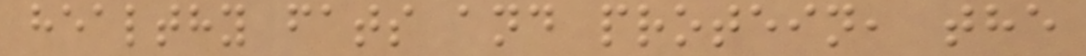healthy fats and protein, the
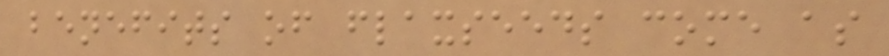benefits of flaxseeds come as
